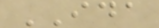IDA
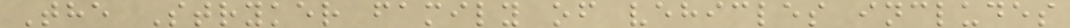The Stryker family of vehicles includes
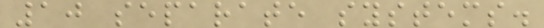10 separate systems.
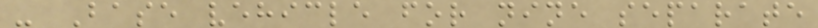- Base vehicle for nine separate
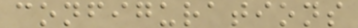configurations
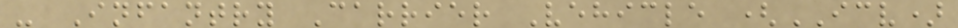- Infantry Carrier Vehicle (ICV)
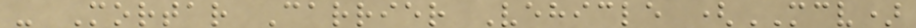- Mortar Carrier Vehicle (MCV)
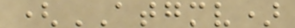(ATGMV)
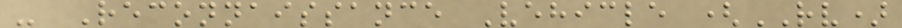- Reconnaissance Vehicle (RV)
